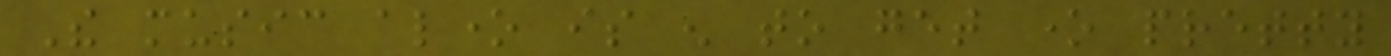The music alone is enough to get one pretty
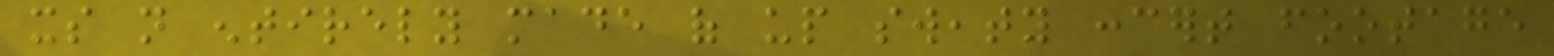its not entirely made of up sweaty concert footage
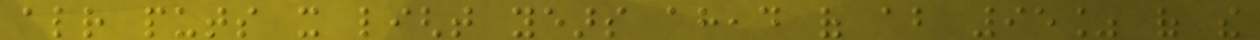already puts it light years ahead of about 95% of the
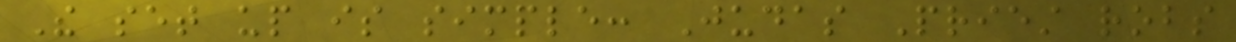The set up is simple: Judas Priest robs
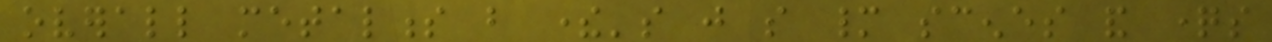overall metalness but there's just so many scenes and questions
